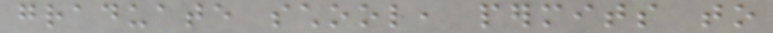graduate school, permits to
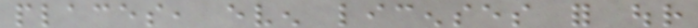places, even licenses for our
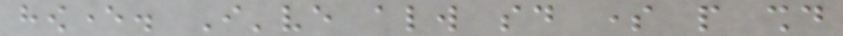however. I've always said some people should
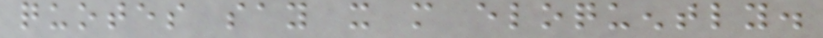quotes say it more eloquently.
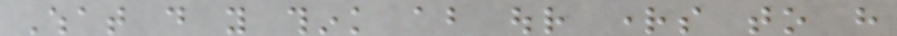What do you think about our rights to have
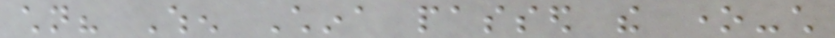children? When China passed the one-child
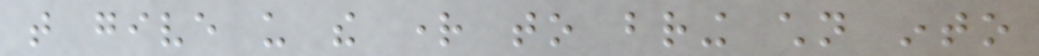that give us the right to bring children into
